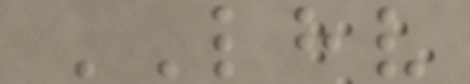LHV
